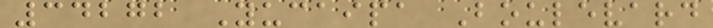34272 Yucaipa Boulevard
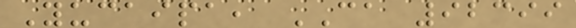Yucaipa, CA 92399
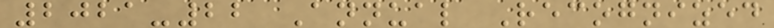2021-22 Annual Recognized
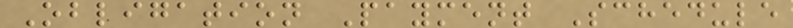Obligation Payment Schedule
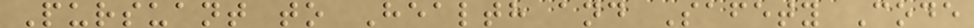Pursuant to Health and Safety Code
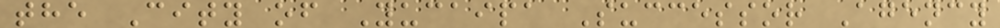the City of Yucaipa Successor Agency
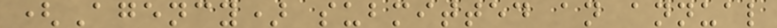(Agency) submitted an annual
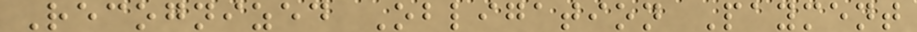Recognized Obligation Payment
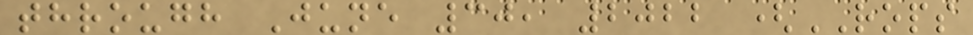through June 30, 2022 (ROPS
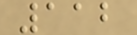112
